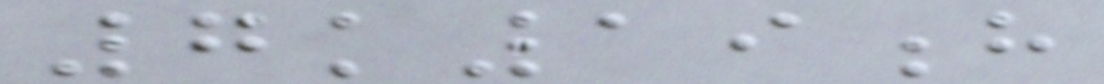7k19h
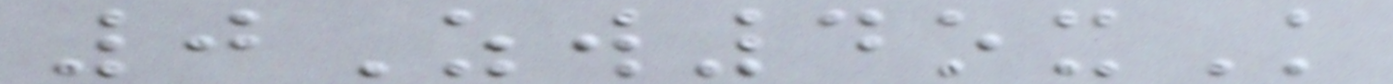0Zw4oxK
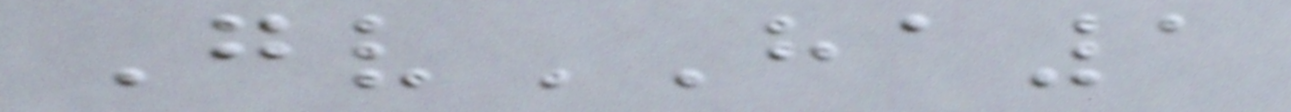GvHA1
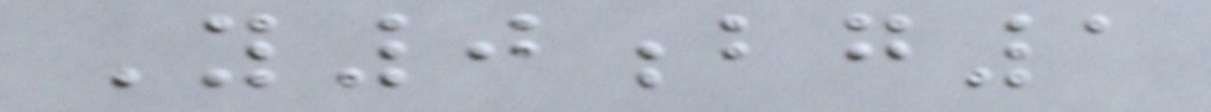Y0bg1
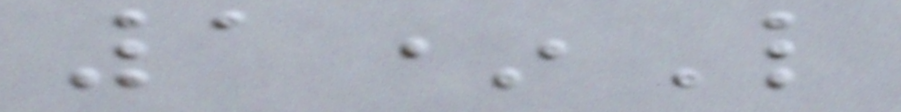1*L
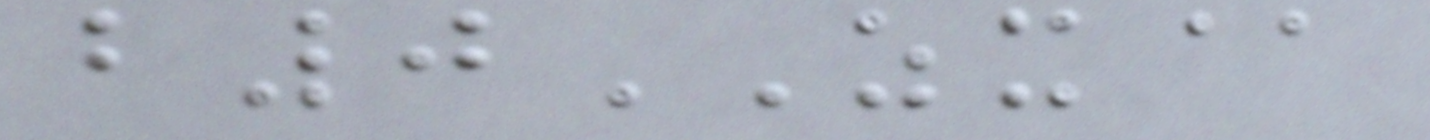b0ZX@
